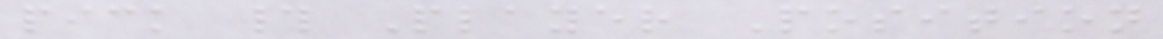pick # Player Position
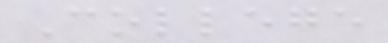College
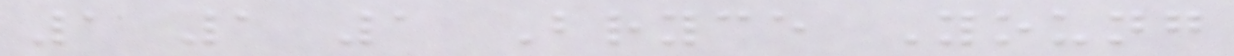1 1 1 Bryce Young
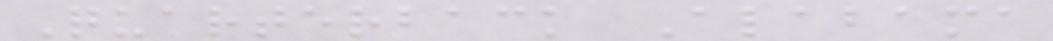Quarterback Alabama
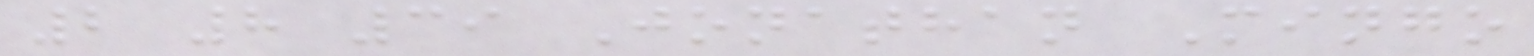2 8 39 Jonathan Mingo
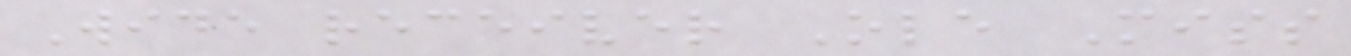Wide receiver Ole Miss
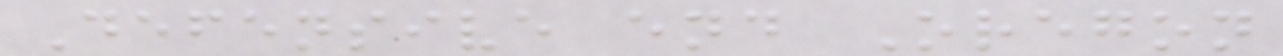Defensive end Oregon
